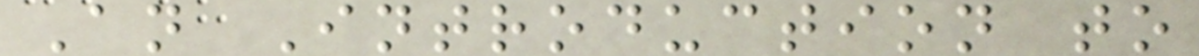An Introduction to
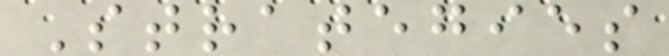Strategies
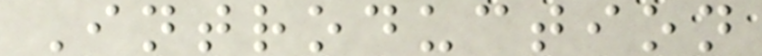Introduction
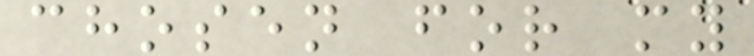chosen for my
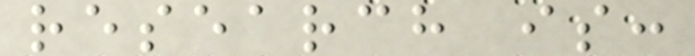research is:
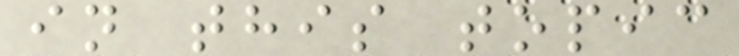in this topic
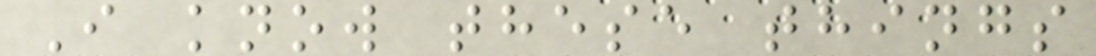I know these things
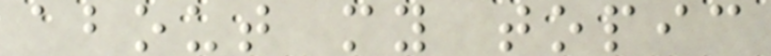about my topic
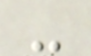-
